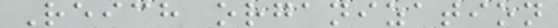Reich organization
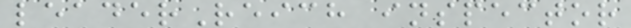leaderReich inspector
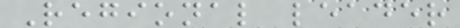Regional leader
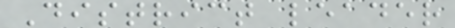District leader
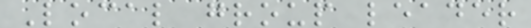Local group leader
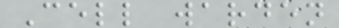Cell warden
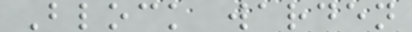Block warden
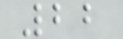22
